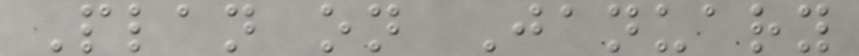Plan on January
